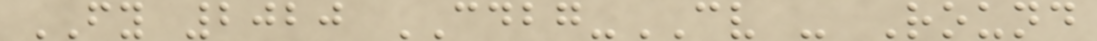FY 2020 CDBG-CV - Round
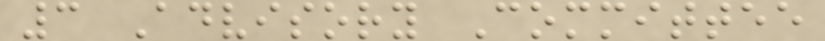3 Advisory Committee
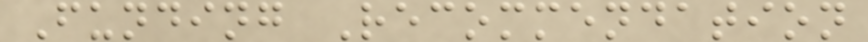Funding Recommendation
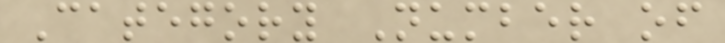Category Number of
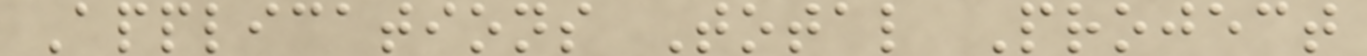Applications Total Project
